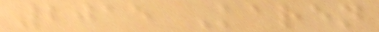2015 Karen
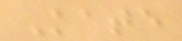Kate
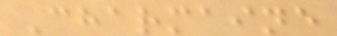Charmaine
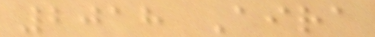2018 Aira
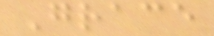Grace
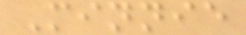Minnie
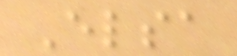Elsa
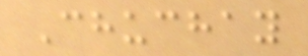Chuchay
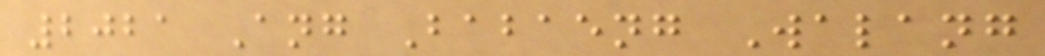2021 Ang Babaeng Walang
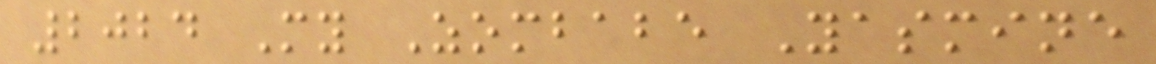2024 My Zombabe Yasmine
